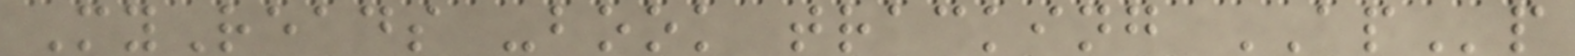MyReads -book tracking APp
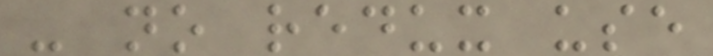- no redux use
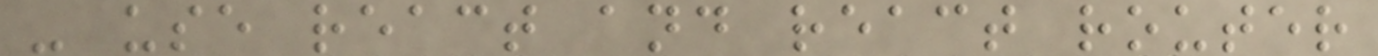- use react and react router
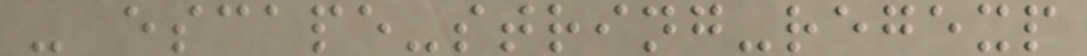- escape-string-regexp
